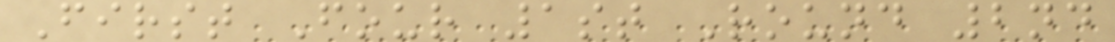First Four 1st Round 2nd
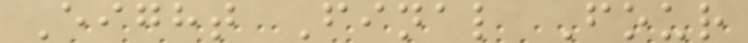Eight Final Four
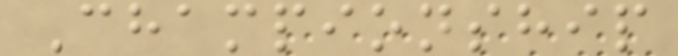Championship
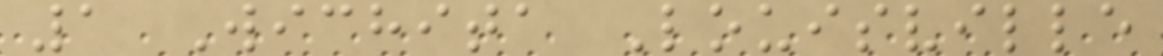1 Wichita Louisville
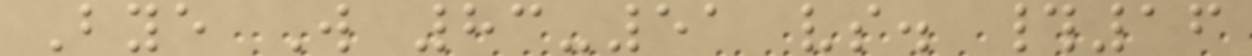Bye W 83-51 vs. #16
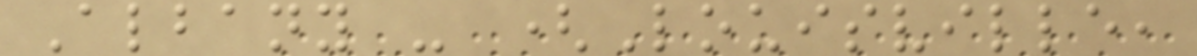Albany - (Louisville,
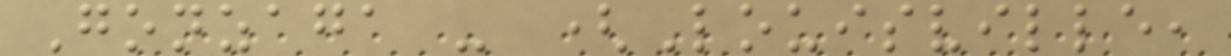Gonzaga - (Louisville,
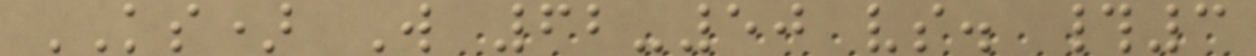KS) W 62-50 vs. #3
